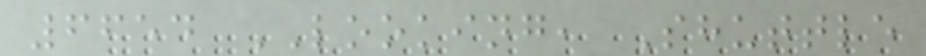6654 LOOKING, Shuttle
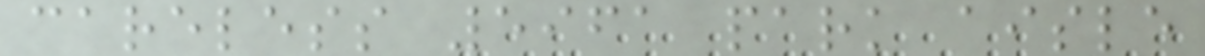careless 5961 park aisle
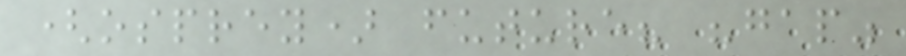(osprey) future? "gap"
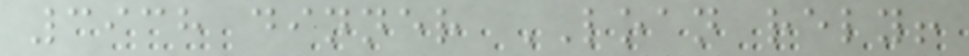3938 dinner LOAN rely!
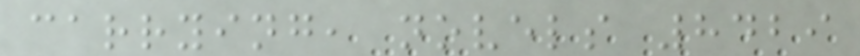carrying, novels 8429
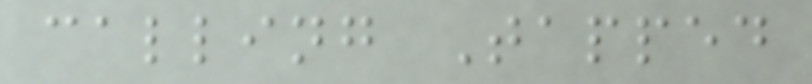calling Tapped
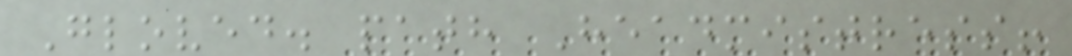Gloved. path Headmistress!
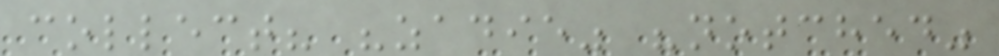collect? "zadie" "notched"
